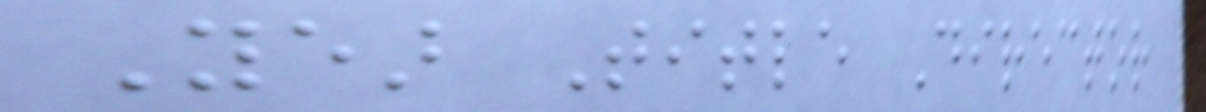Year Title Director
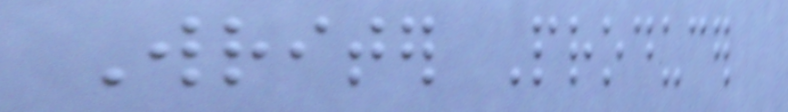Writer Producer
